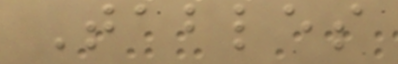Tables
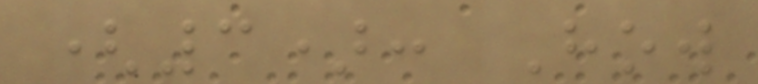(3): How
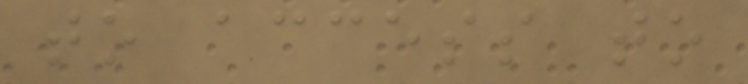to access to
